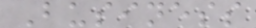Business
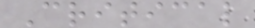Critical
